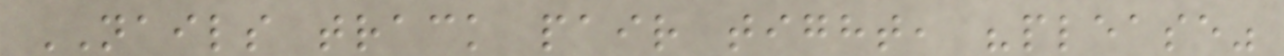NAILS track pair tight, "please"
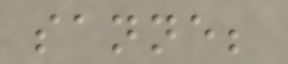sanne;
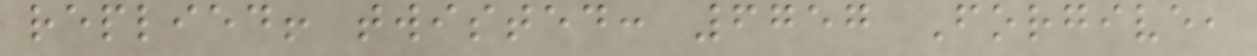replied! twisted: 6757 Forgive,
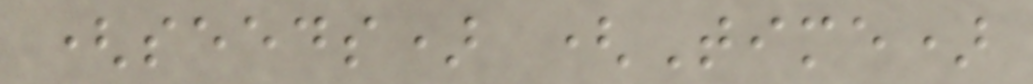(seeds) (Time)
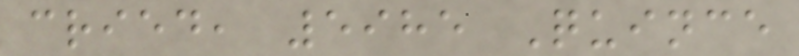cried, 5985 Quince
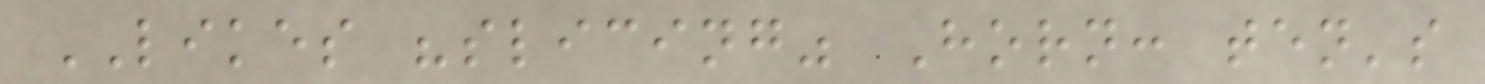LIKES "slicing" Horn: ten's
